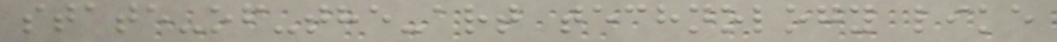state-of-the-art technology like
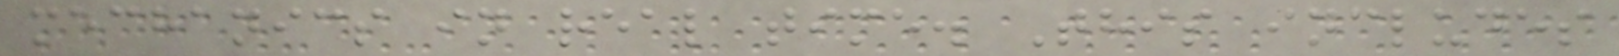mechanics in real time. This includes
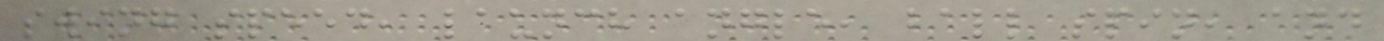swing speed, launch angle, ball spin, and
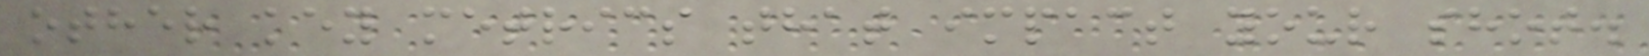other key metrics that impact your shot.
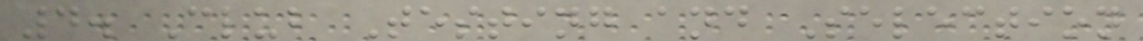4. Club Testing and Selection
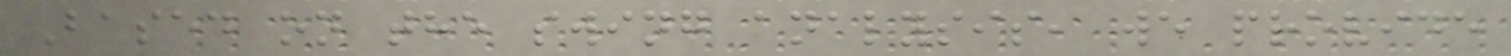Based on the swing analysis, we provide
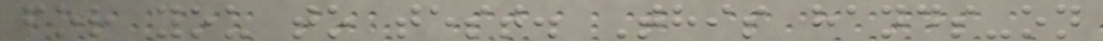for you to test. This hands-on
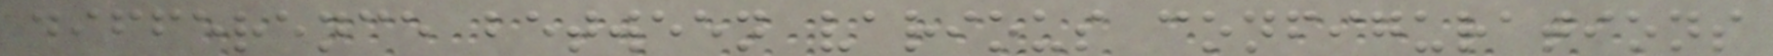difference between various configurations
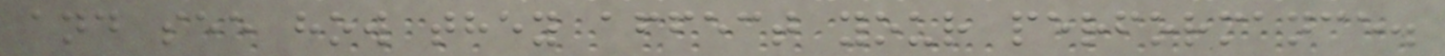and see how they affect your performance.
